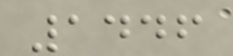1446
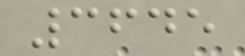3645
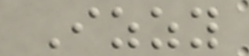Izzy
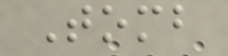Tomb
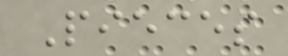Pieces
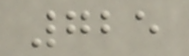725
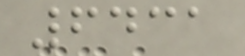6431
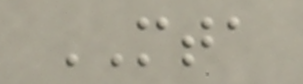MTA
